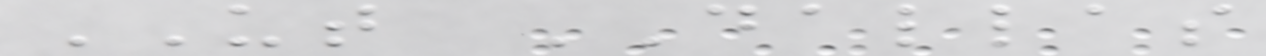UT DALLAS
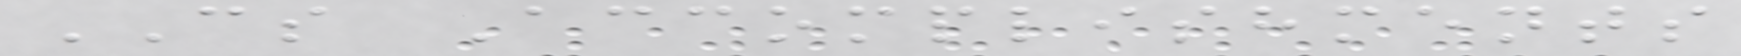CS Accomplishments
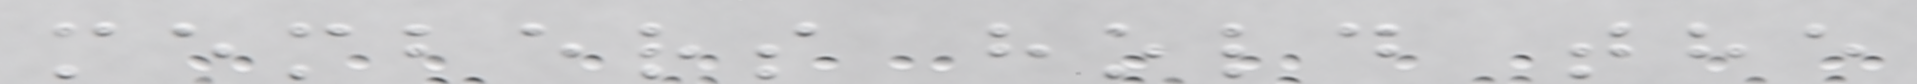members hold the
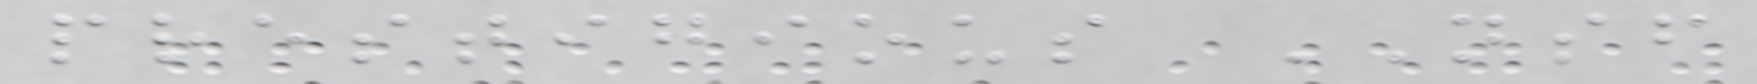prestigious NSF
